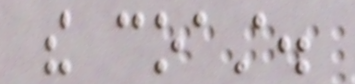the coast.
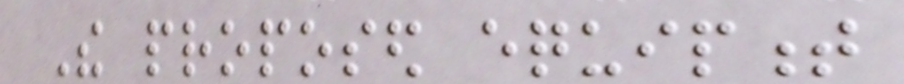The proposed equipment
